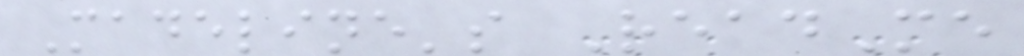Madeline's ReadMe
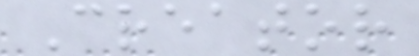Creator
